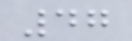47
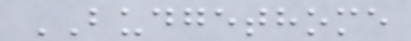BUDGETHOME
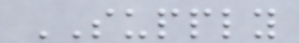SUPPLY
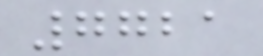7721
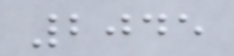2045
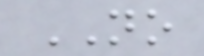NO
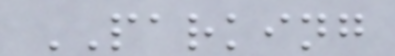PARKING
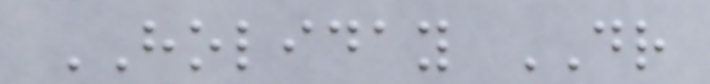HOLIDAY DR
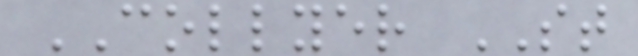COLLYER ST
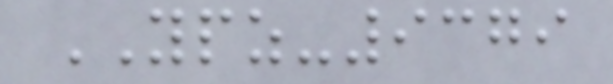YPZ-9379
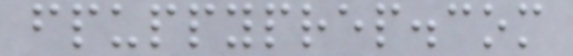fpuppyprep.com
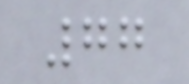77
